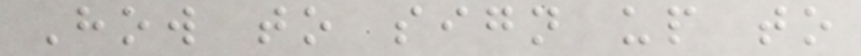How to sign up to
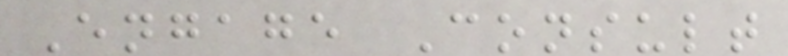Engage Consult
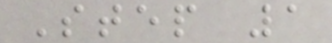Step 1
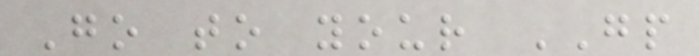Go to your GP
